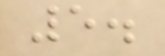5.
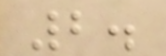2.
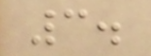3.
